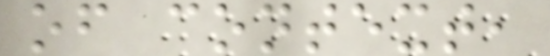of context,
